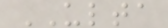ULTA
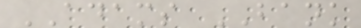ADAMS BANK
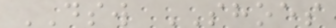DSW SHOES
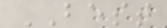BEST
